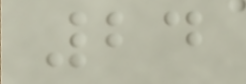24
